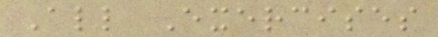All Exercises
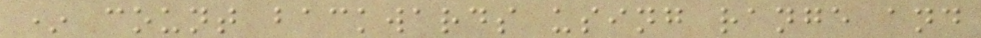* count backwards using range and
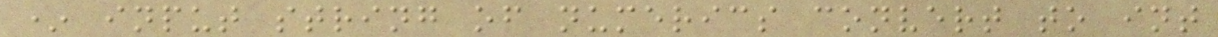* input string of numerics convert to int
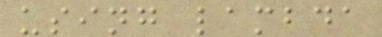using lambda
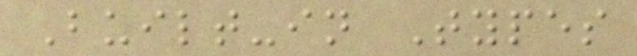Built-in Types
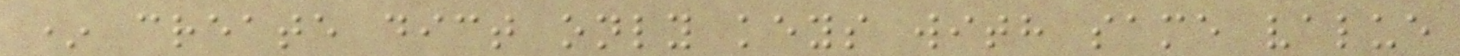* create dict only keys with same value
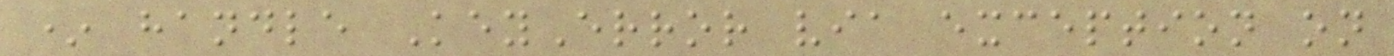* handle KeyError via exception on
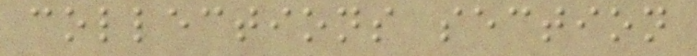collections section
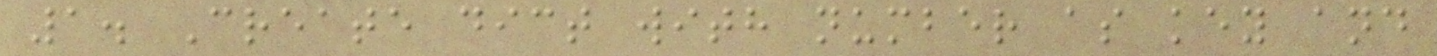1. Create dict with number as key and
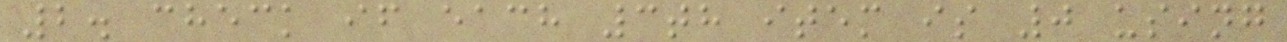2. check if each 3th item is 0 using
